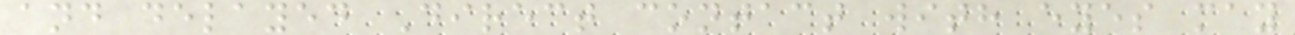and delayed Direct contact with eyes may
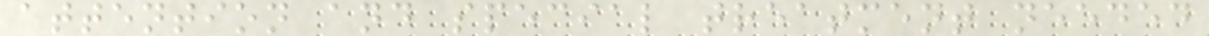attention and special treatment needed
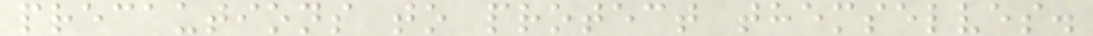precautions to protect themselves.
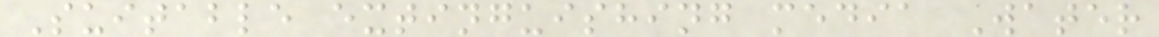Suitable extinguishing media Water
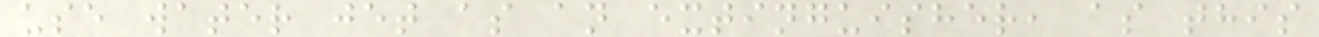use water jet as an extinguisher, as this
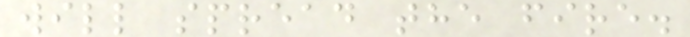will spread the fire.
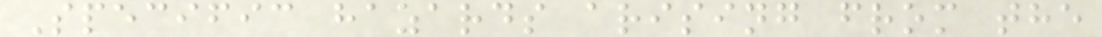Specific hazards arising from the
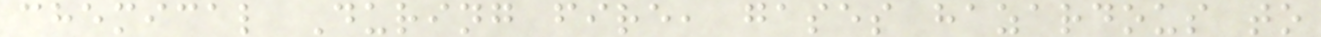chemical During fire, gases hazardous to
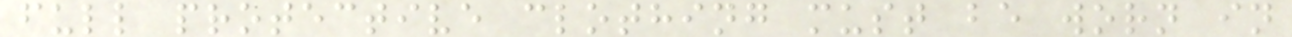full protective clothing must be worn in
